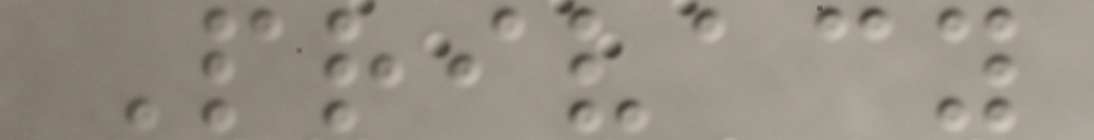Privacy
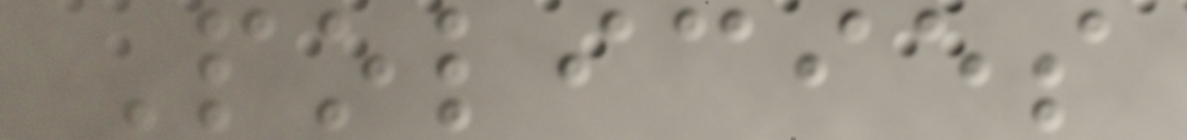Policies
